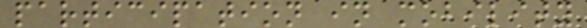participation in mobility
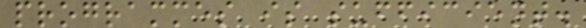programmes is sufficient.
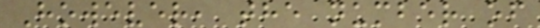However, the number of
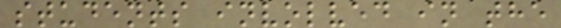students involved in the
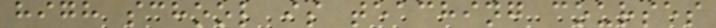high school is teaching courses
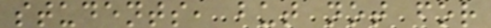students, but not for
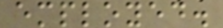employed.
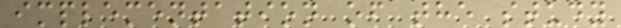implementation of the study
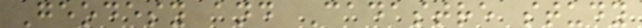Geodesy and Cadastre study
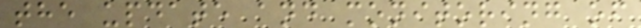the update and monitoring of
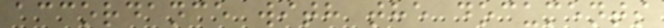accordance with the documents
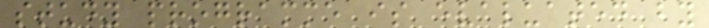study programme is evaluated by
